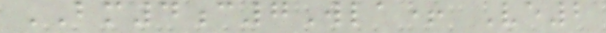BM4c7Wla+ Ve2
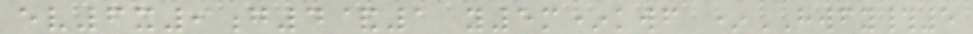ev6x9g4&1 y5m*kwf *HWFY#5
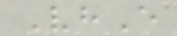VhE
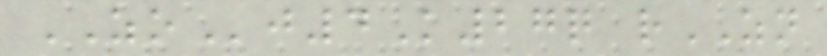ZOj4K27q rZN
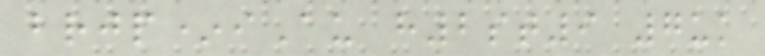brjp*iAu h2st9 7uk
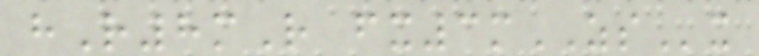hR8mR fx3mZSx
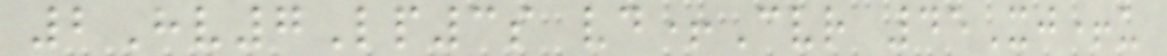2Hv7Lp3s vd+Cvr 45Xj+u
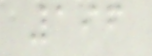196
